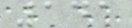141
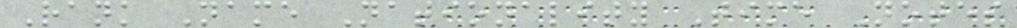Rank Name Nationality Time Notes
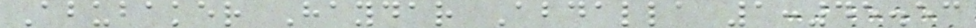Abubaker Haydar Abdalla 1:45.53
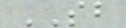SB
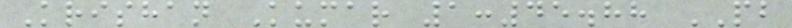Krishan Kumar 1:45.88 PB
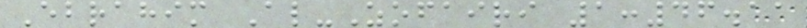Ebrahim Al-Zofairi 1:46.11
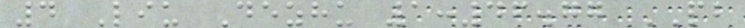4 Liu Dezhu 1:46.77 PB
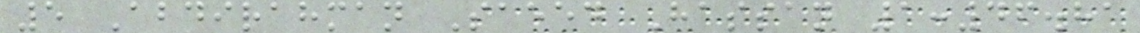5 Abdirahman Saeed Hassan 1:46.81
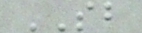SB
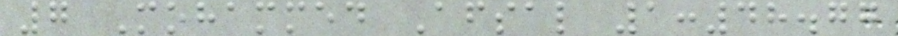7 Mohammed Afsal 1:48.77
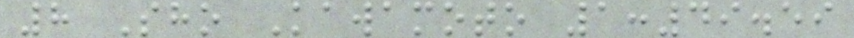8 Sho Kawamoto 1:49.59
